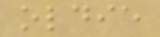oldie
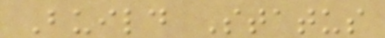Build Status
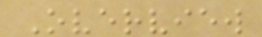Overview
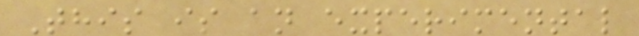This is an experimental
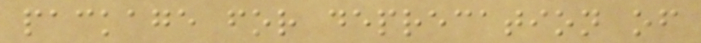package for deprecation of
